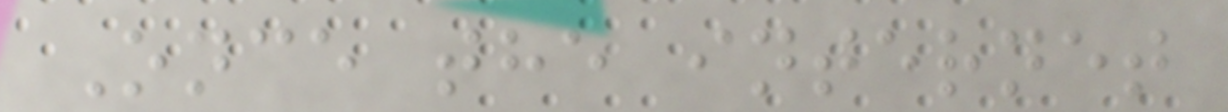Once the internet
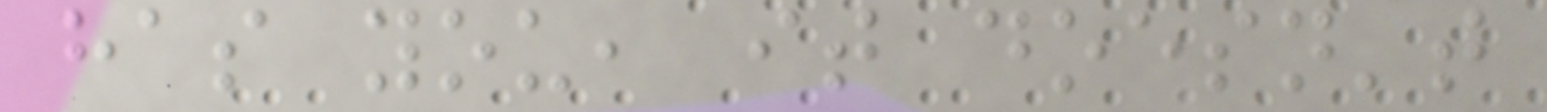has you, it doesn't
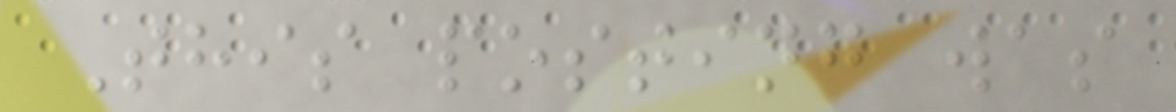This posting was
